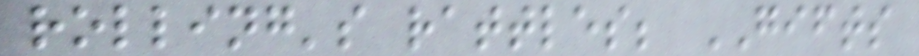rolling's rattles; GIFTS
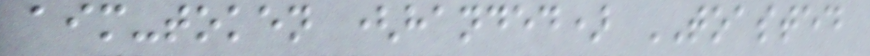aim-token (handed) TOASTED
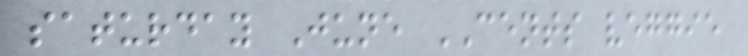saturday June CENTS veggie
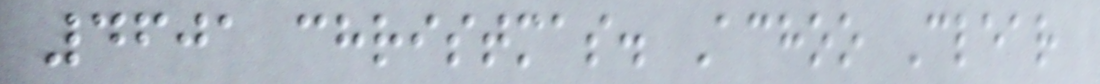4601 christmas. Achoo Clear
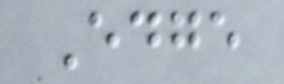Edge
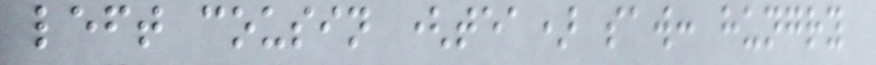left cousin (tea) saw: hungry
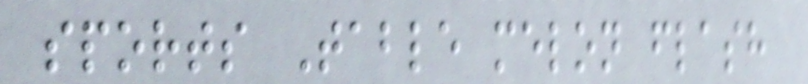sports Table melon flash
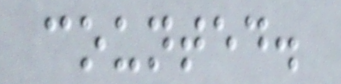counted.
